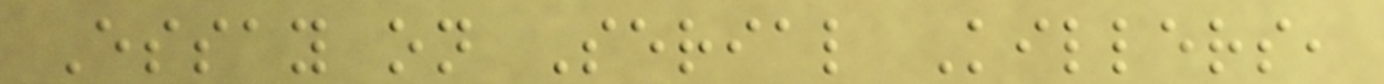Essay on Serial Killers,
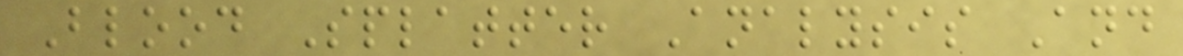Blood Splatter Analysis And
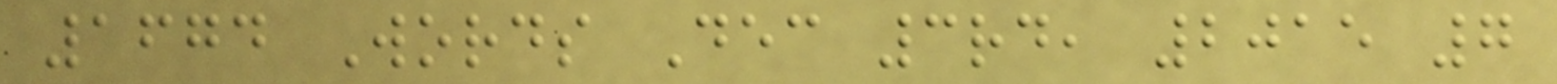1674 Words Dec 3rd, 2015 7
